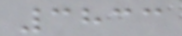3833
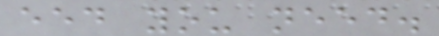eed you need.
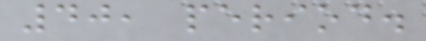40, period.
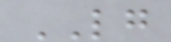LG
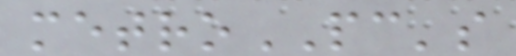metroPC's
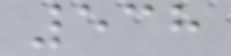538
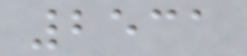2531
